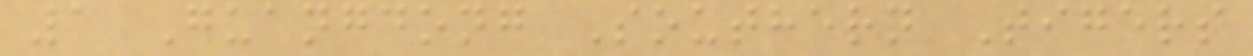1 Guangdong Southern Tigers
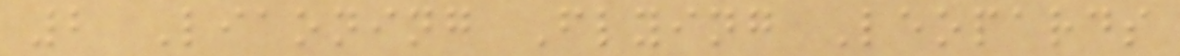2 Liaoning Flying Leopards
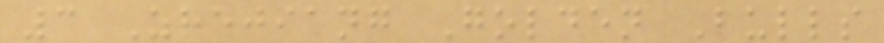3 Zhejiang Golden Bulls
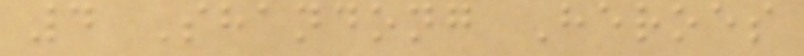4 Shandong Heroes
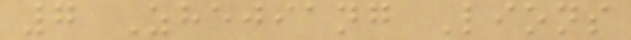7 Zhejiang Lions
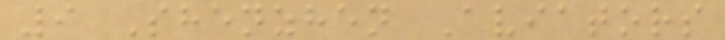9 Shenzhen Aviators
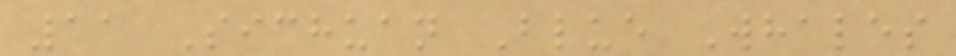11 Sichuan Blue Whales
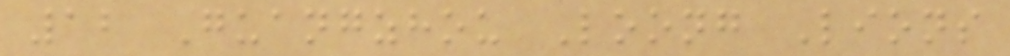12 Guangzhou Loong Lions
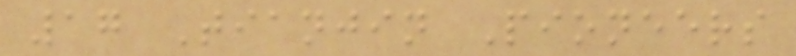17 Tianjin Pioneers
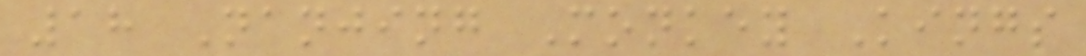18 Nanjing Monkey Kings
